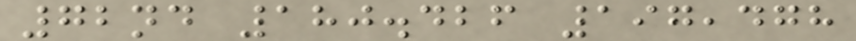72nd 180.426 197,478
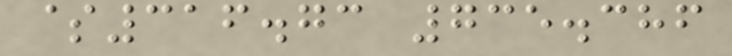$316.73 735.386
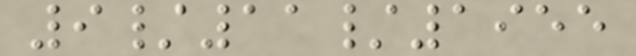9/11/1955
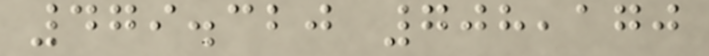479.320 708,170
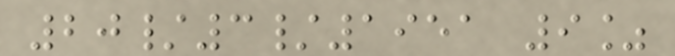20/3/1951 9%
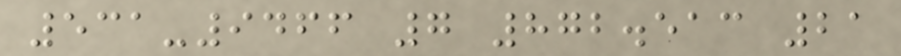531-9466 7 872.513 21
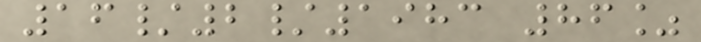16/2/1983 86%
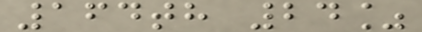164th 24%
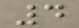4
